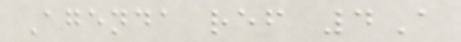Agenda ref 4A
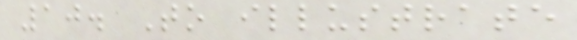10. To illustrate
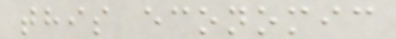this economic
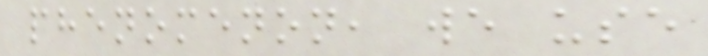phenomenon, we use
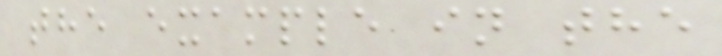the example in the
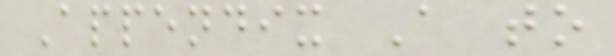Appendix A to
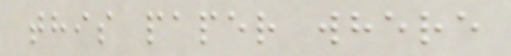this paper where
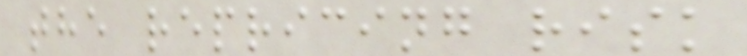the repricing risk
